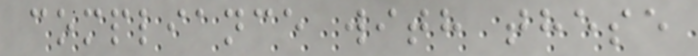compliance with these
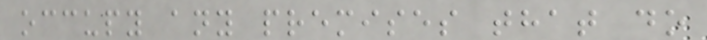occupy any premises that do
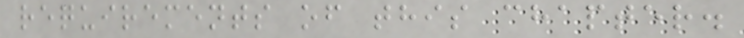requirements of this chapter.
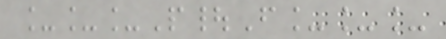___P|F___
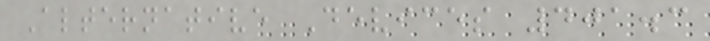Alternative Devices 401.3
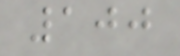100
